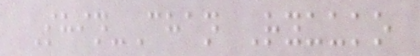Shin-Chan Ryuuko
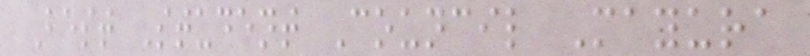Best Student Council Mayura
